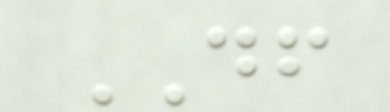DF
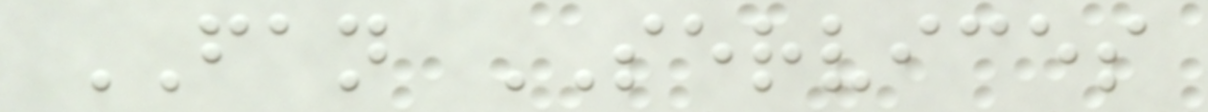FAN SERVICES
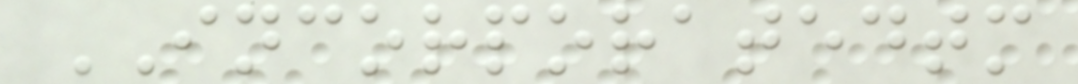INCORPORATEDTM
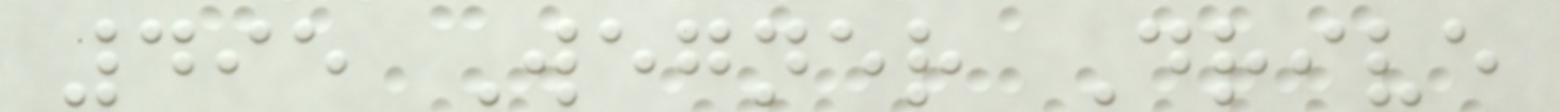495 Wegner Drive
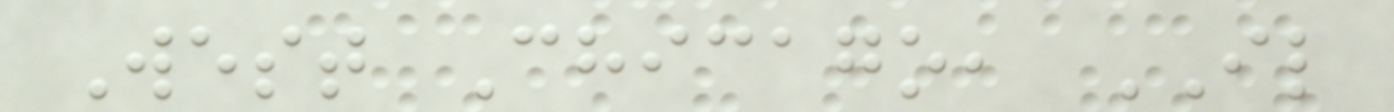West Chicago, IL
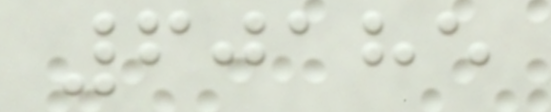60185
